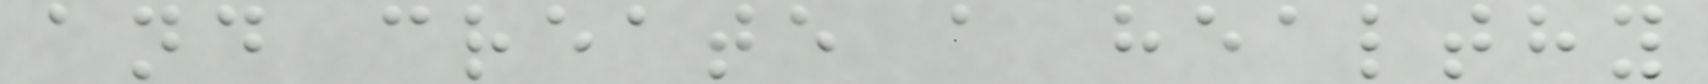and create a healthy
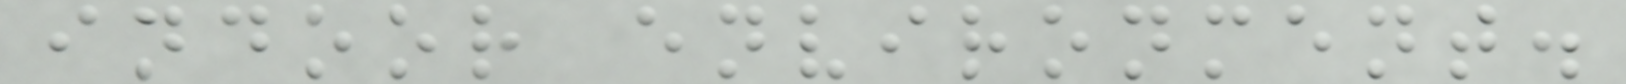indoor environment.
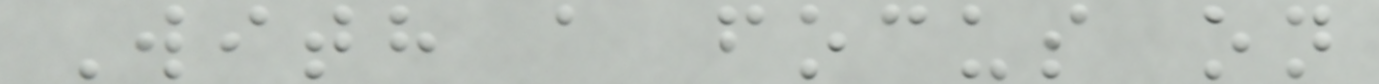With a focus on
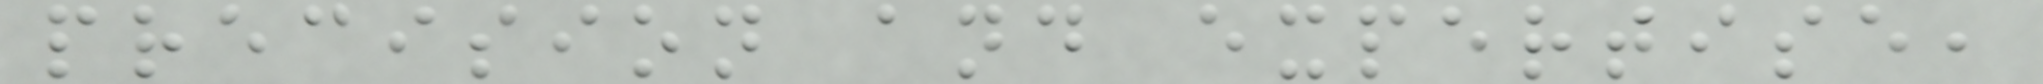precision and expertise,
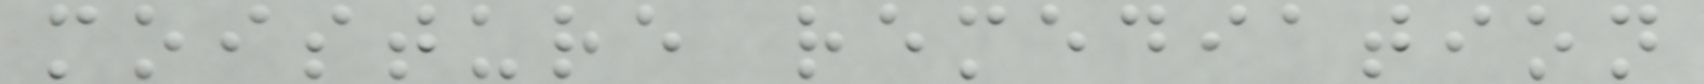moisture remediation
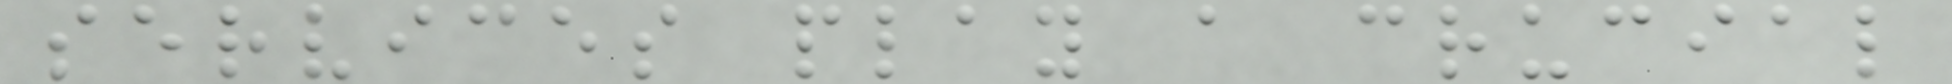services play a crucial
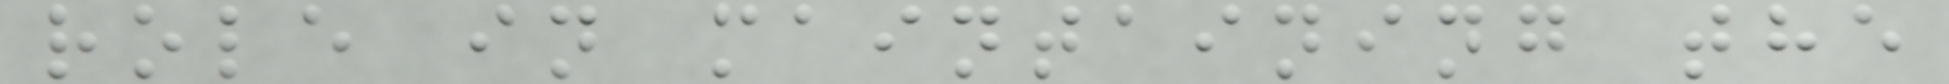role in maintaining the
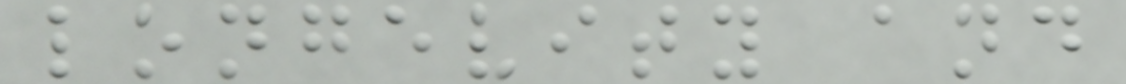longevity and
